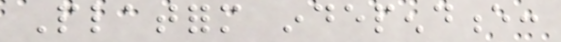Platform independence:
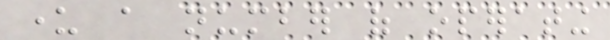under a number of operating
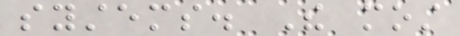systems. The most
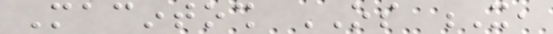Macintosh OS X,
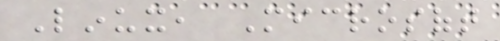Linux, Microsoft
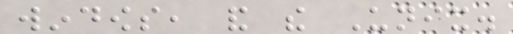windows, and the Unix.
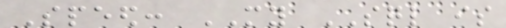Speed: MY SQL is
